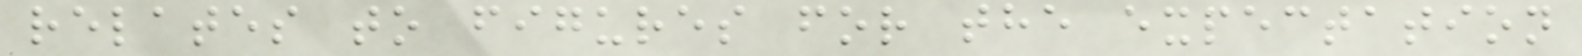relates to figures for the expectation
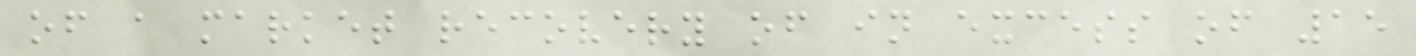of a market recovery of in excess of 15
